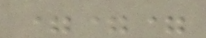===
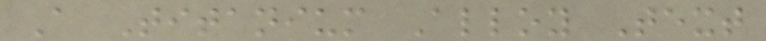A Titanium Alloy Text
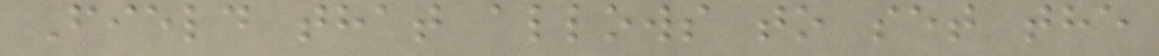Field that allows to set the
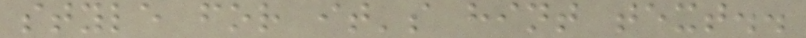style for it's hint text..
